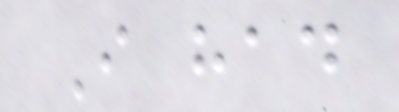I had
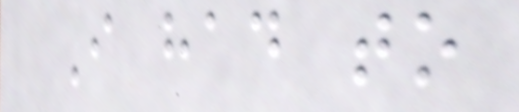I had to
